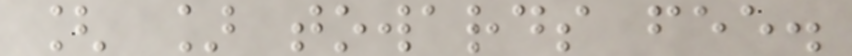[ ] towards fee.
